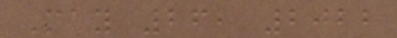May 26, 2022
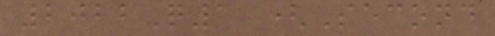2022Q1 (Second
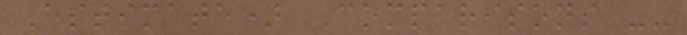Estimate) Comparisons --
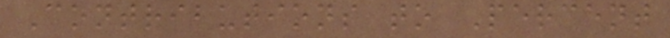Contributions to Percent
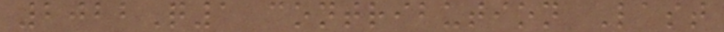2022Q1 contribution Last
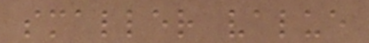smaller value
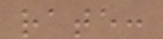rate:
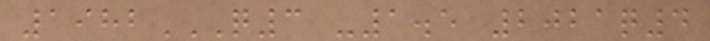1982Q3 -1.5 2021Q4
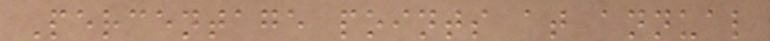Percentage points at annual
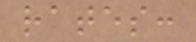rates:
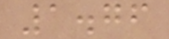1.76
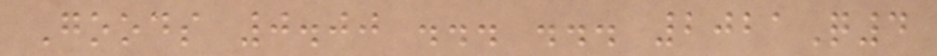Goods 0.00 ... ... 2021Q4
